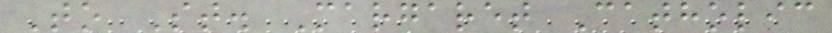To St. Margaret Catholic
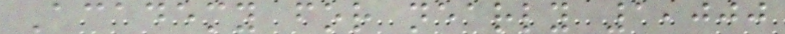Academy for nearly 1,000
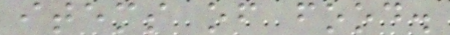items of food.
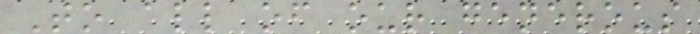To all of our generous
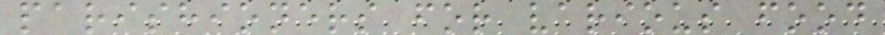parishioners for various food
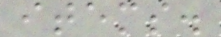items.
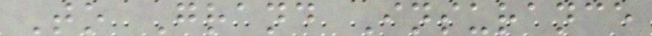To Grand Insurance
